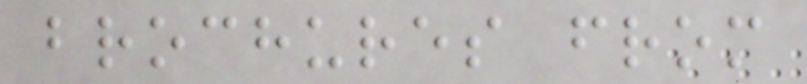brochures from
